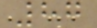87
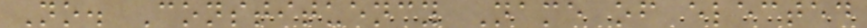No. Constituency Name of elected
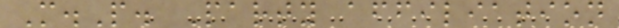M.P. Party affiliation
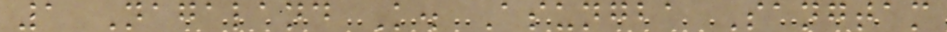1 Nagaland K. Asungba Sangtam
